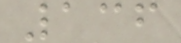136
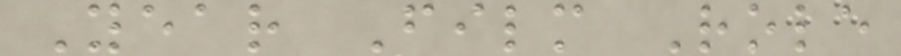Year Film Role
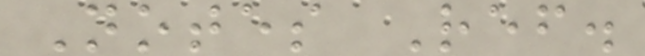Notes Ref.
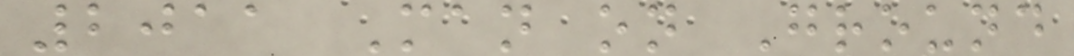2011 Man on Ground
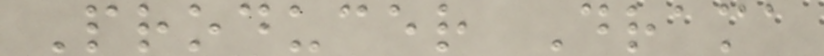Producer Drama
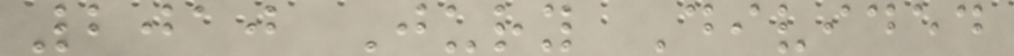2010 Jury Divided
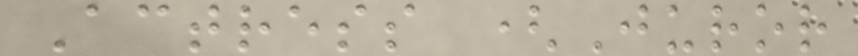Actress (Juror
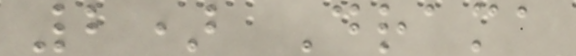2) Drama
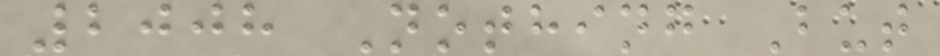2008 Nothing But
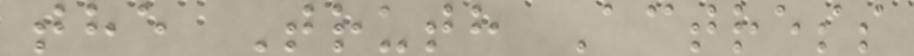the Truth Actress
